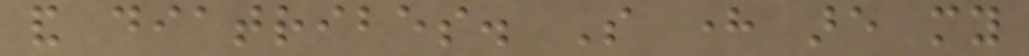and diatribes. So here are my
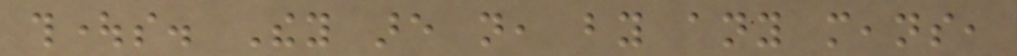thoughts. They are not, by any means,
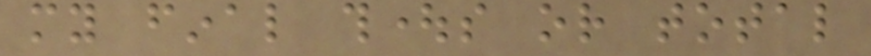my final thoughts or total
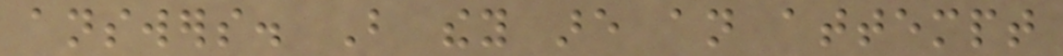answers. But they are an attempt
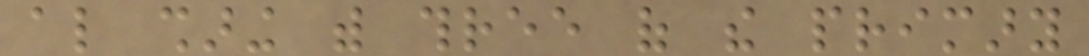also sharing with three of the primary
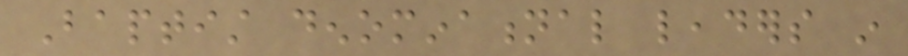Baptist denominational leaders in
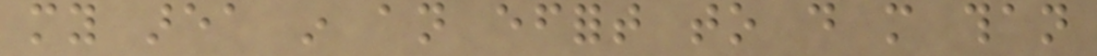my area in an effort to do more than
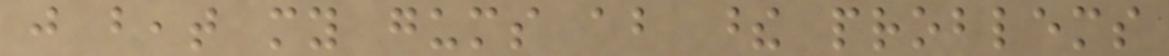just beat my gums about these problems
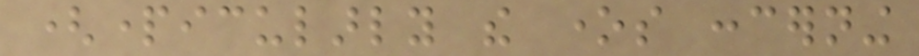(particularly the ones concerning
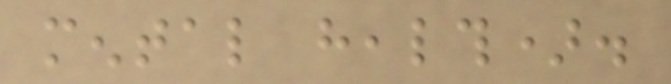mental health).
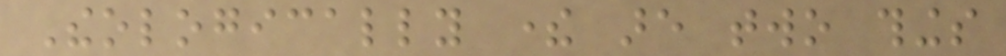Theologically there are two things
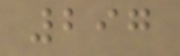297
